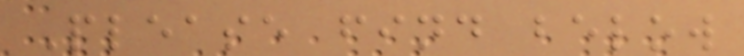Please find below
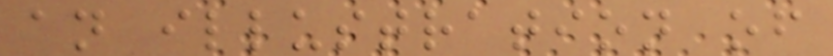an illustration of
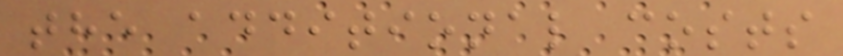the additional costs
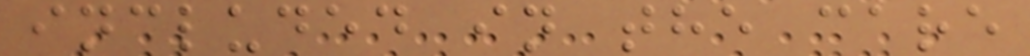included in the care
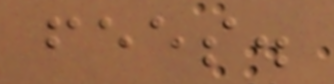fees.
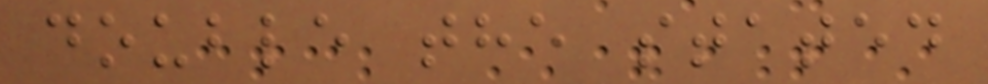double the stated
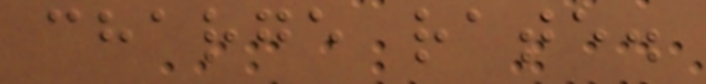charge rate.
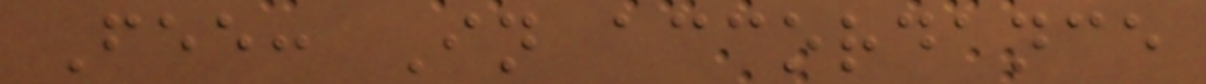Fee: In accordance
